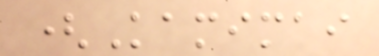(Kamimai
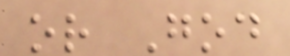or God
